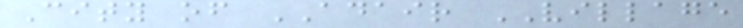City of ADAIR VILLAGE
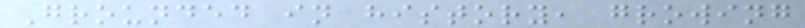Grounded in history, growing
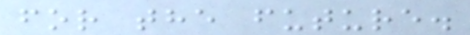for the future.
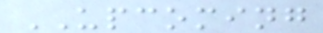UPCOMING
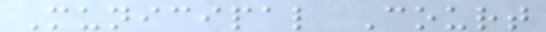Municipal Court
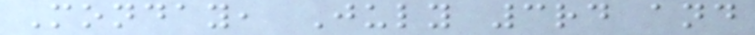Monday, July 3rd and
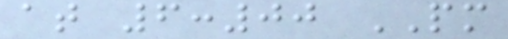at 6:00 PM
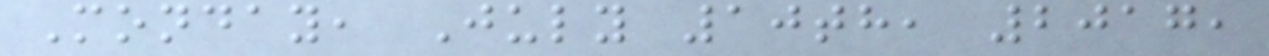Monday, July 10th, 2017,
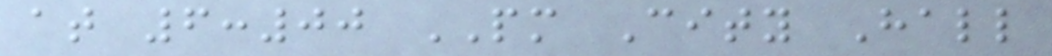at 6:00 PM City Hall
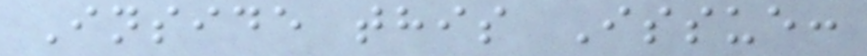Inside this Issue:
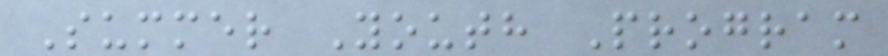Summer Youth Program
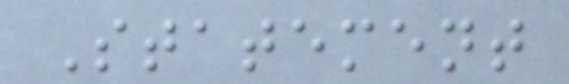Statement
